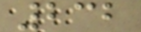232
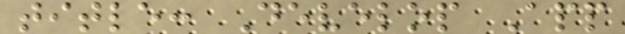title: Develop App
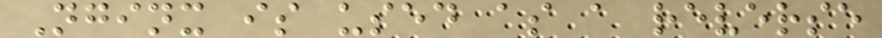Nginx is used as a reverse
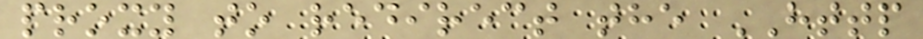proxy to redirect the HTTP
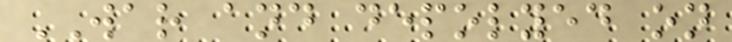WAR and depolyed on
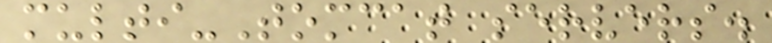multi-Tomcat servers.
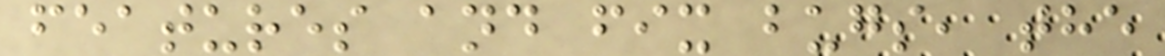features and fix bugs, the
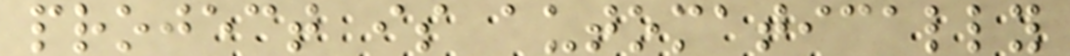project is automatically
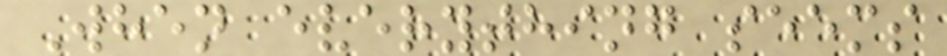When everything seems
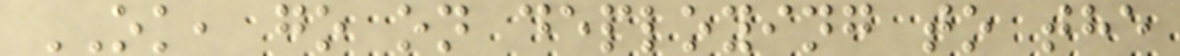OK, go on deploying to the
